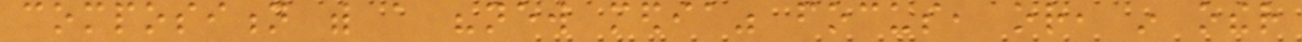composition with a "new media" focus, or, in other
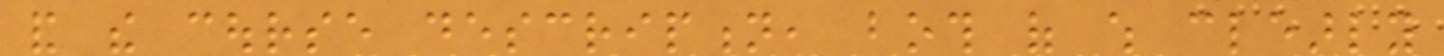and the course description, both of which clearly
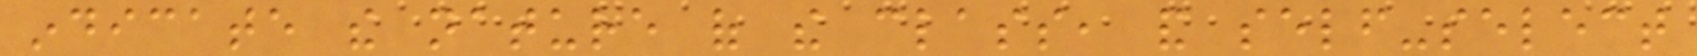indicate the nature of the class, and self-select
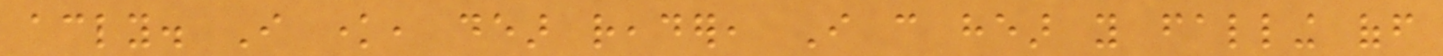accordingly. I know, dear reader, I can hear you falling off
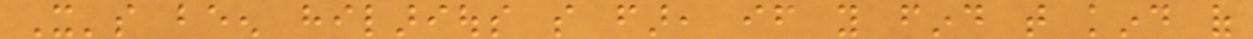It's been hilarious so far, if you find that kind of
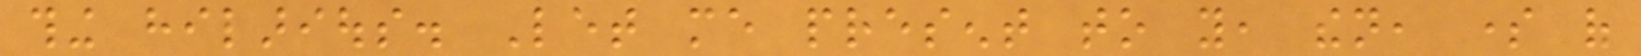thing hilarious. Let me present to you, then, some of
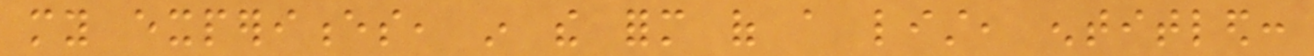my experiences, in the form of a list, entitled:
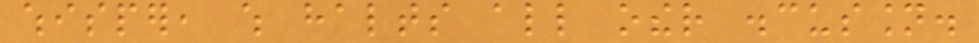whisper, which halts all other discussion.
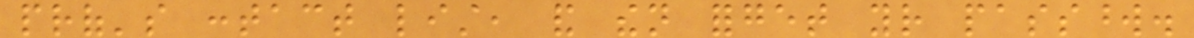prof's contact list, and then forget your password.
